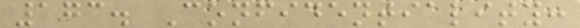173. Confidentiality:
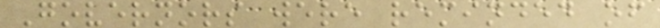Governors were reminded of
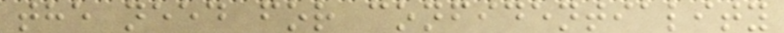the need for confidentiality
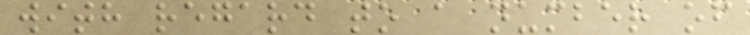with regard to a number of
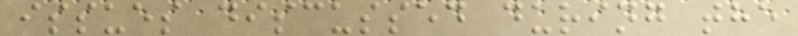issues discussed during the
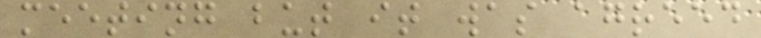meeting but it was agreed
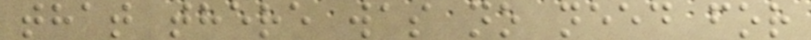that there was no need for
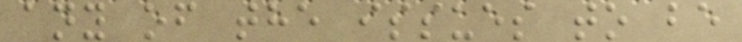any of the issues to be
